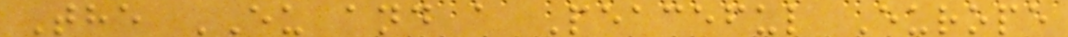The EU and a Peaceful Europe
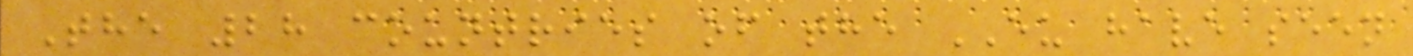The 28 countries of the EU have seen
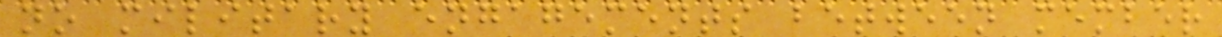no military engagements between member
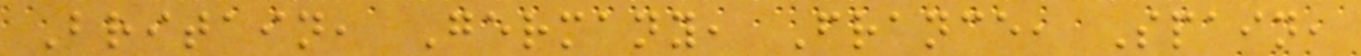Britain, Germany, France, Spain,
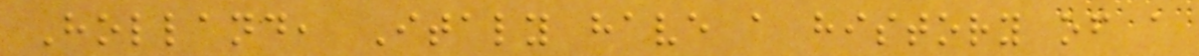Holland, Italy have a history of a
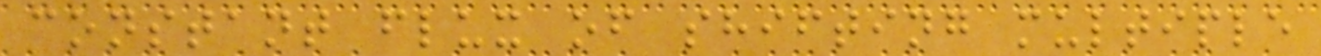constant flux of shifting multiple
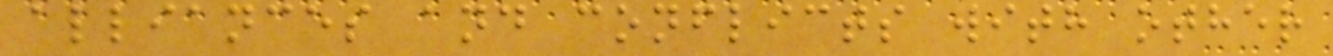alliances and conflicts with other
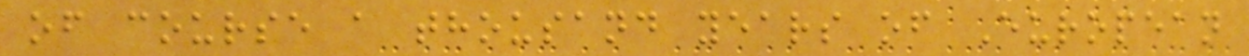of course a thousand years of European
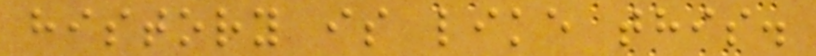history is like this.
